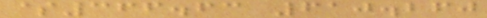$366.63 610.260
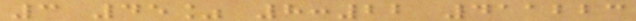3 45% 8:22 411223
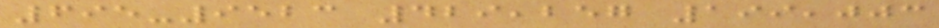695-9523 429,257 199,003
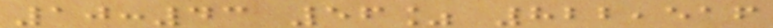10:43 56% 822,516
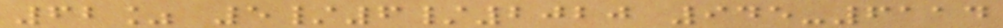62% 5/6/2020 945-6114
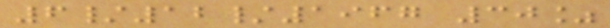6/12/1967 30%
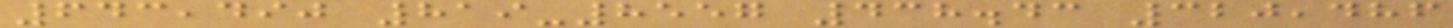643,490 819-8557 438.43 320,486
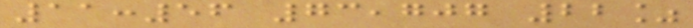11:56 73,707 22%
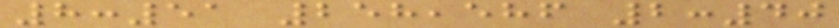8:51 258,586 2:40
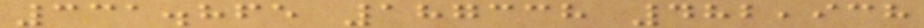331.865 187338 482,938
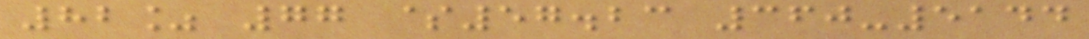82% 77 $57.23 360-5144
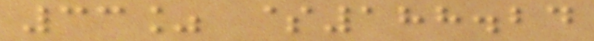33% $188.24
